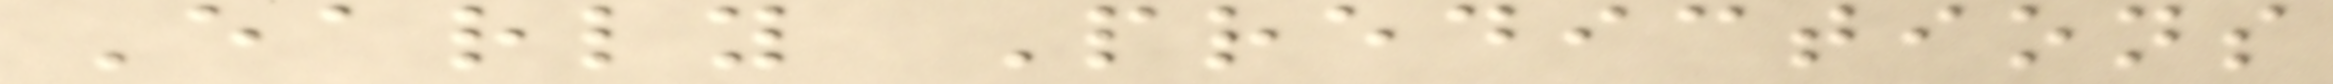Early Predictions
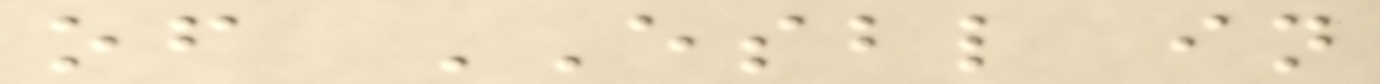of ESBL in
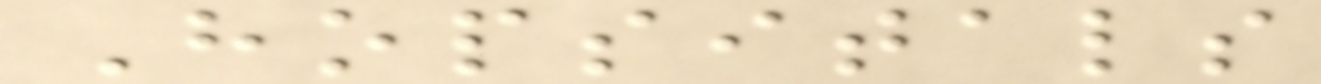Hopsitals
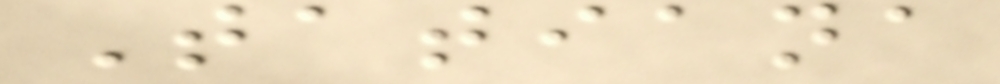Tatiana
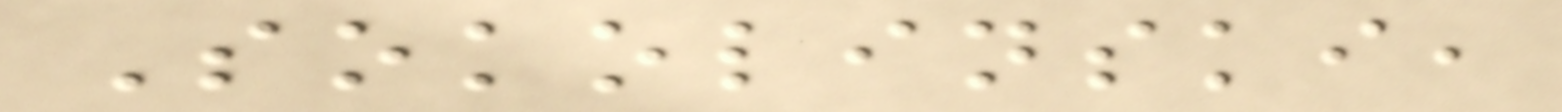Sokolinski,
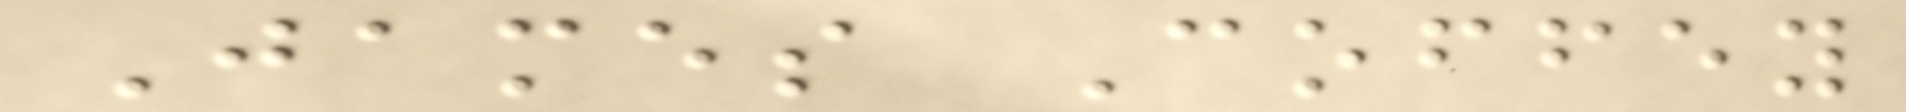James Coffey
